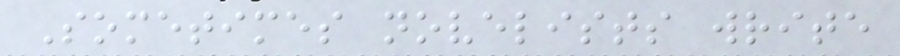Sometimes novelists write
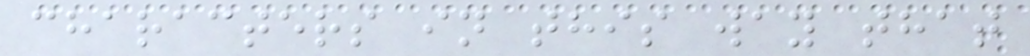characters in this way that
